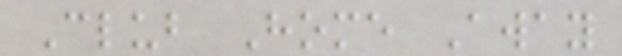Club Home Away
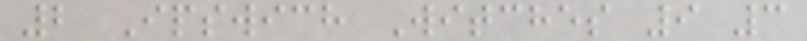2 Ipswich Witches 9 3
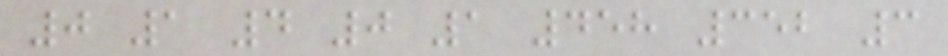0 1 4 0 1 458 352 3
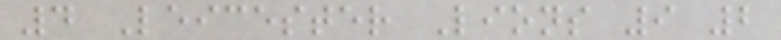4 Leicester Lions 9 2
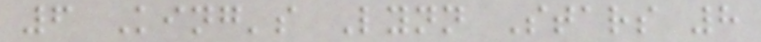6 King's Lynn Stars 8
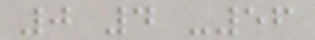0 4 -56
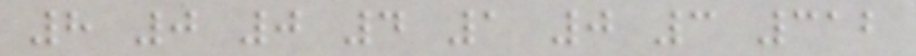8 0 0 4 1 0 3 312
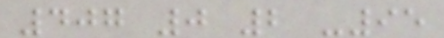407 0 2 -95
